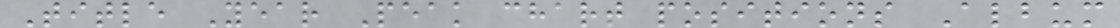Title Year Peak chart positions Album
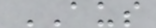AUS
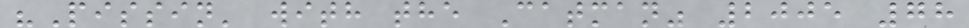"Pissin' with the Catman" 2005 78
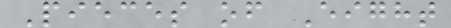Pieces of Eight
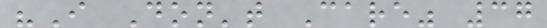"I Don't Care" 37
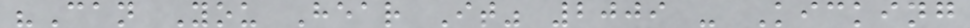"Can You Hear It" 2009 - Kicking
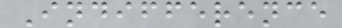Indifference
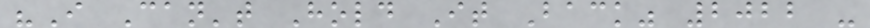"I Can't Hold It Back" 2022 -
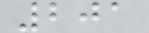201
